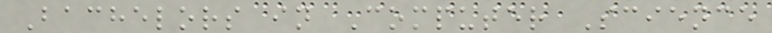Bachelors in Computer Science
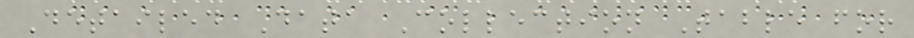Detailed Data Collection Table for
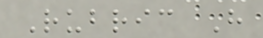Rubric H
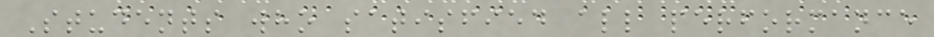Students who satisfied all performance
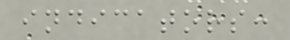indicators:
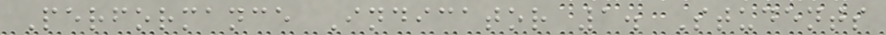Performance Indicator 1. Students
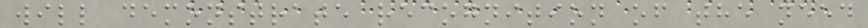will demonstrate recognition of the need
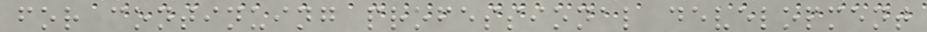for continuing professional development
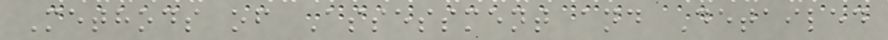Methods of Assessment and Detailed
